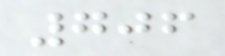706
